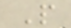P
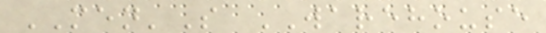MEN'S WAREHOUSE
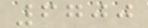6700
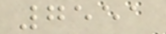7551
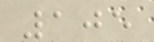105
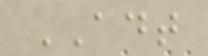ADT
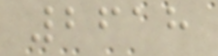2618
